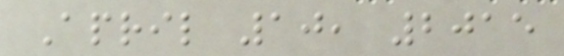April 10, 2015
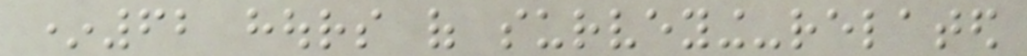*62 hours of surveying-related
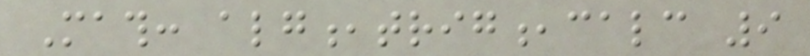Math: alg,trig,calc 9
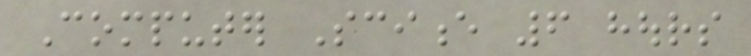Computer Science 6 hours
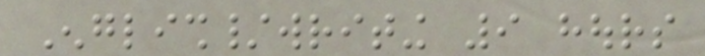English/writing 9 hours
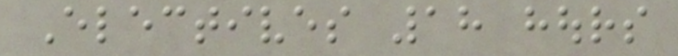Electives 18 hours
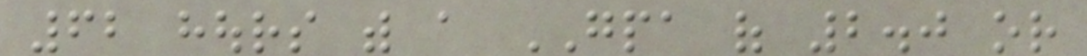62 hours with a GPA of 2.0 or
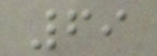69
